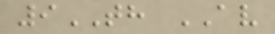9TH AV
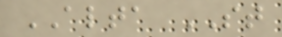ALTA ST
